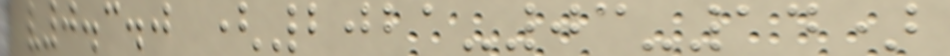v0.3.0 (2021-03-14)
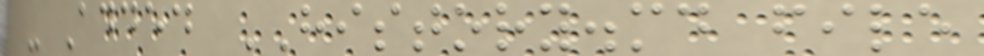- Added HISTORY.md file
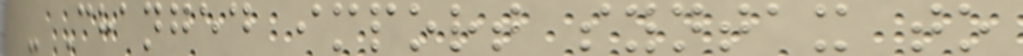- Changed import syntax to
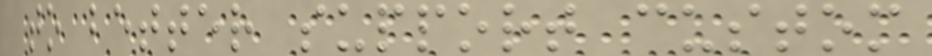to better support custom
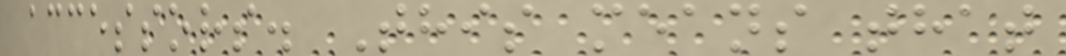accessors. This means that
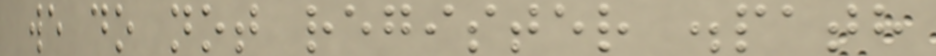we do not register .path
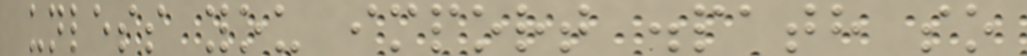unless you import .path so
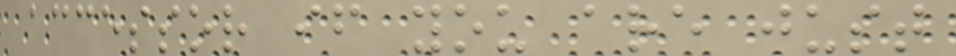accessor if you are just
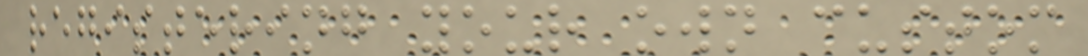registering your own custom
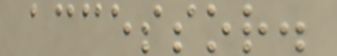accessor.
